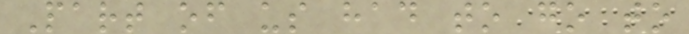Part of us had to go to
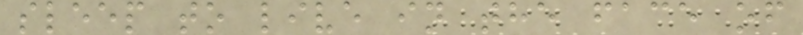sleep to live in the face of
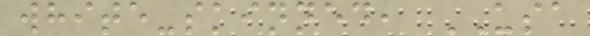white-skinned, USA
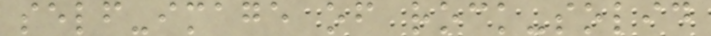self-image of rock-solid
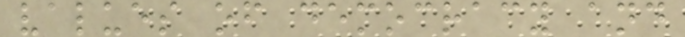values of democracy and
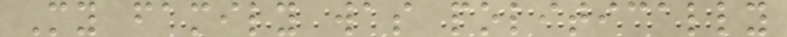My family was politically
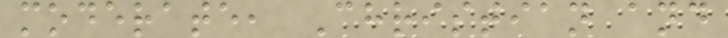moderate, Christian and
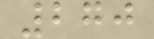270
